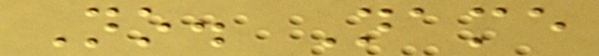No. Name
